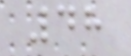48
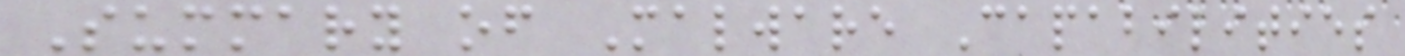Summary of Malware Capabilities
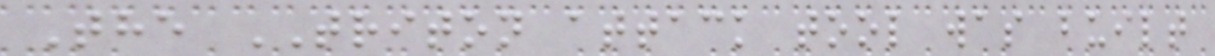The TRITON attack tool was built
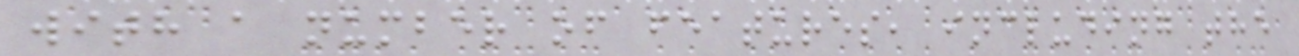with a number of features, including the
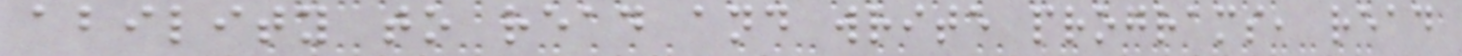ability to read and write programs, read
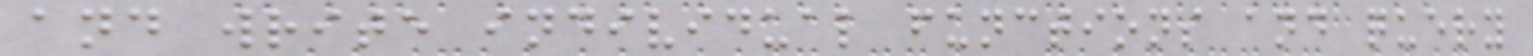and write individual functions and query
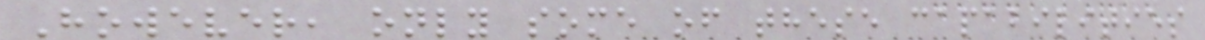However, only some of these capabilities
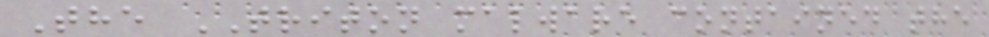The TRITON malware contained the
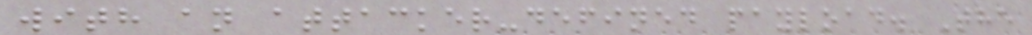with an attacker-defined payload. The
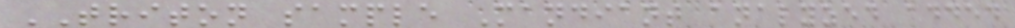TRITON sample Mandiant analyzed added
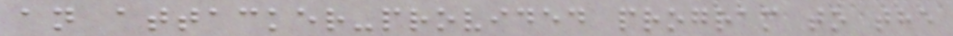an attacker-provided program to the
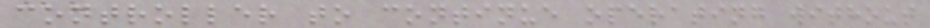controller to continue operating without
